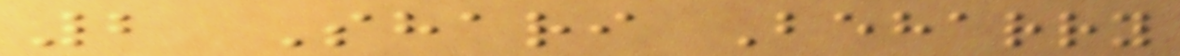2 Shari Beharry
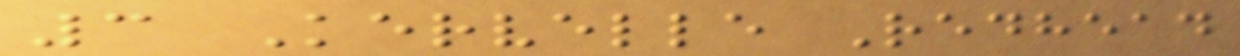3 Kervelle Redhead
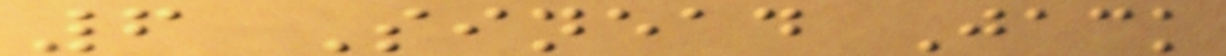6 Sinead Jack
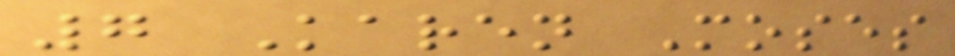7 Karen Moses
